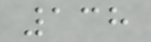138
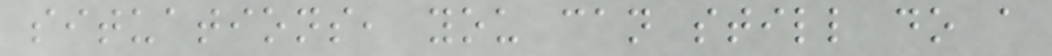situations, you can still do a
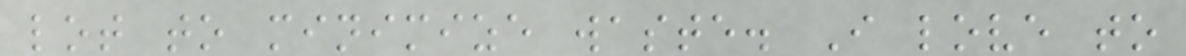lot to minimize waste. I love to
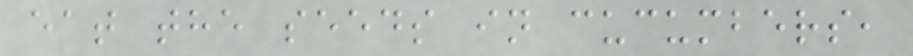eat the seeds in cucumbers,
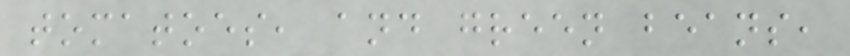tomatoes, and green beans,
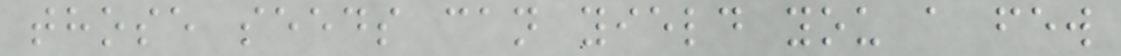those seeds can yield you a few
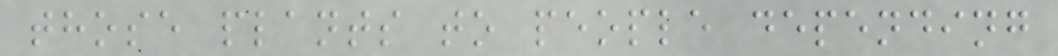those plants to people depending
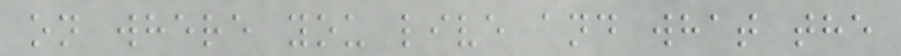on where you live and what the
